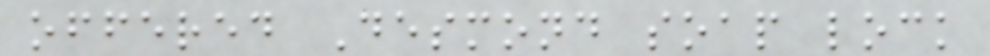offered Desmond soap lock
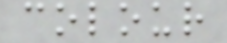colour
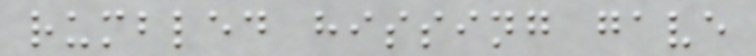rumbled hissing gave
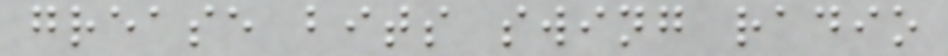grease bits swing radio
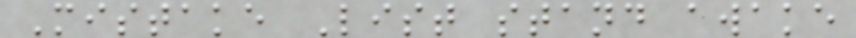Mistake List stand awake
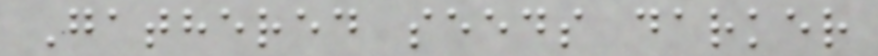Gathered seeds darker
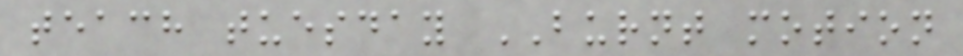teach tuesday BURNT motion
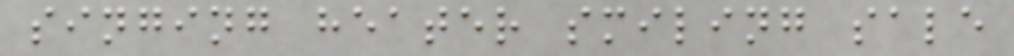singing heater smiling sale
